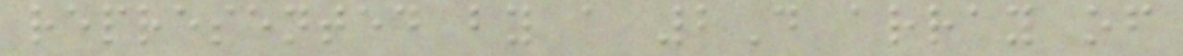represented by a 2D array of
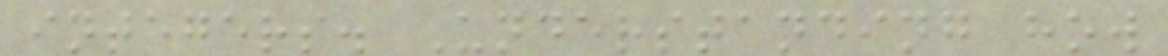integers. Understanding how
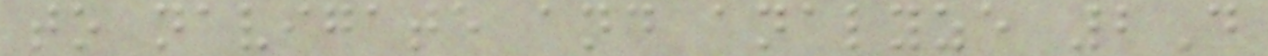to navigate and analyze 2D
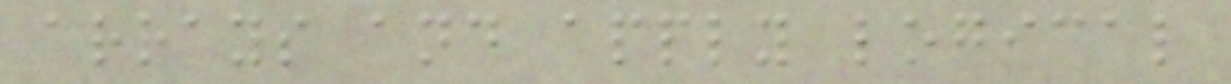arrays and apply logical
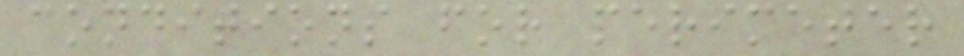conditions for perimeter
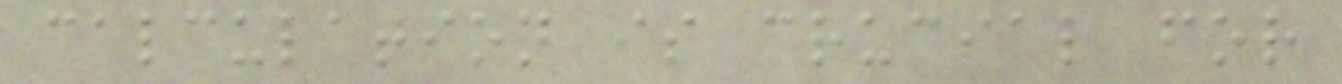calculation is crucial for
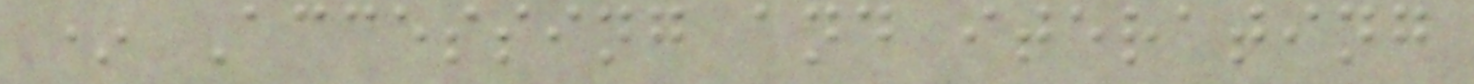* Accessing and iterating
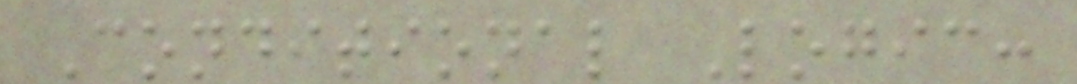Conditional Logic:
